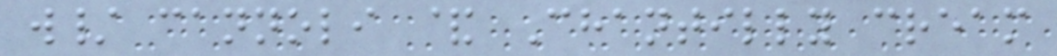w/ cannoli & Chantilly cream
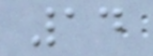14
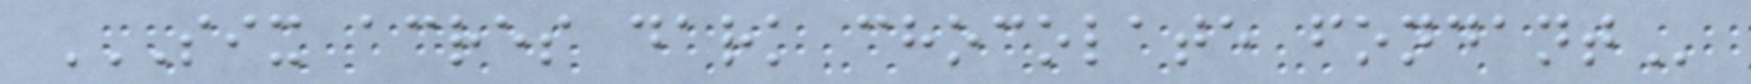SIX ACRES DARK CHOCOLATE FONDANT
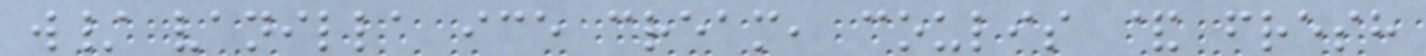w/ vanilla ice cream, coulis & fresh
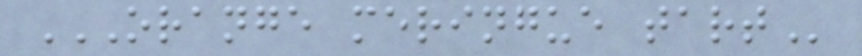ORANGE MERINGUE TART
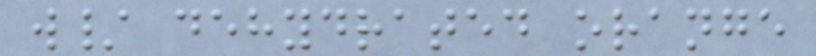w/ dehydrated orange
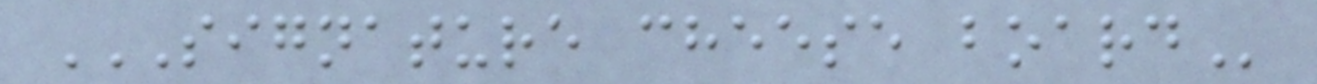SIGNATURE CHEESE BOARD
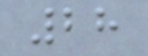28
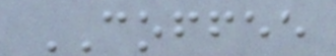COFFEE
